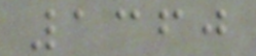1360
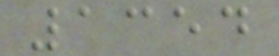1354
